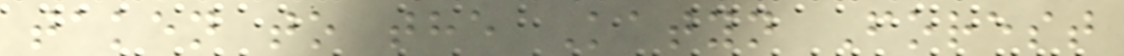taken to the Katyn Forest
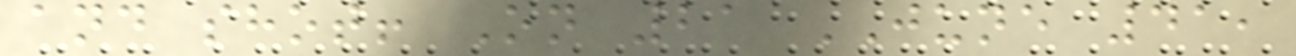and shot! On 21 JUNE 41,
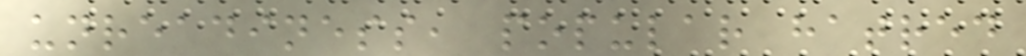unreadiness, popular hatred
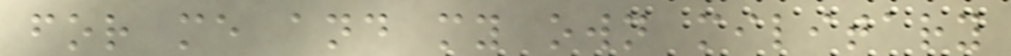for me and my own military
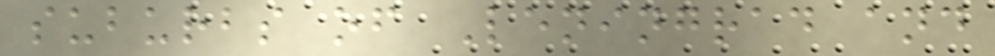suburbs of Leningrad and
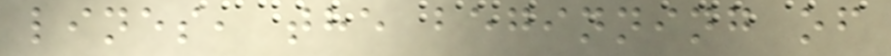lines, the beginning of
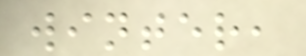winter,
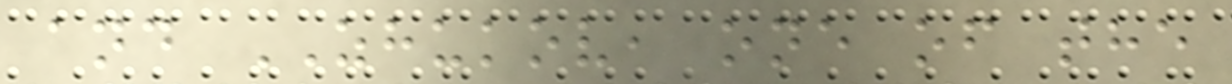and ZHUKOV, one of the
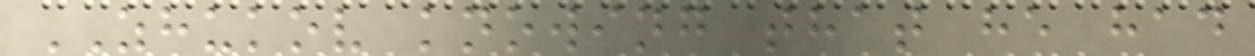ZHUKOV knowing that he had
